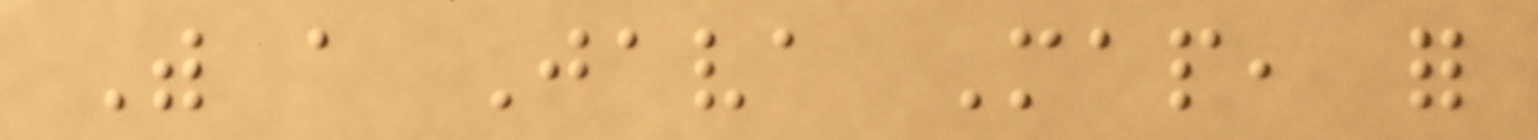With a Java Map, for
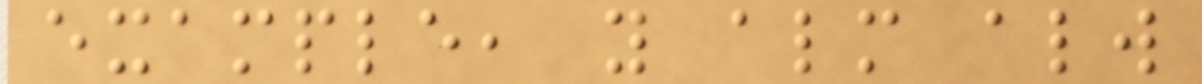example, you almost always
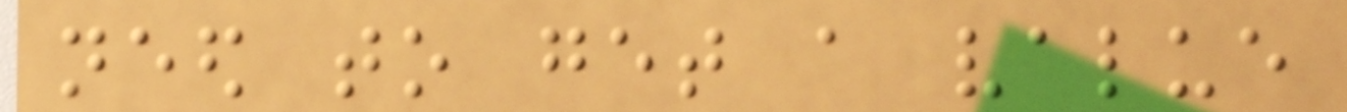need to get a value
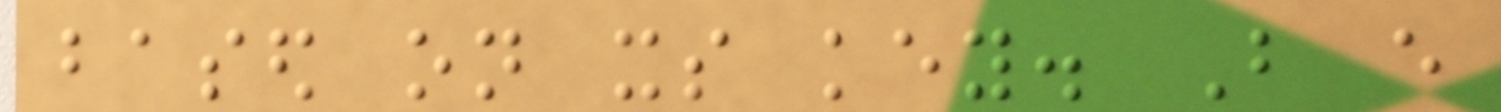based on its key. But every
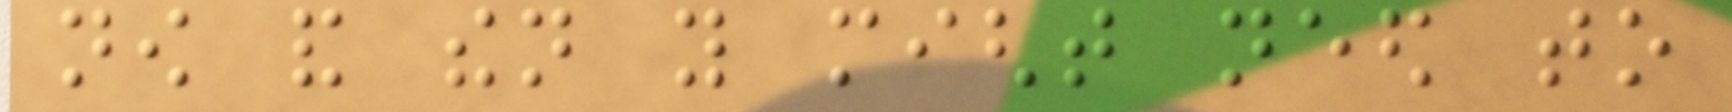now and then you might need to
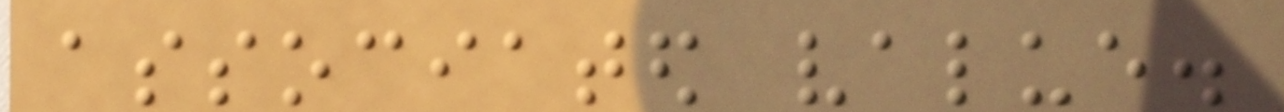associated value.
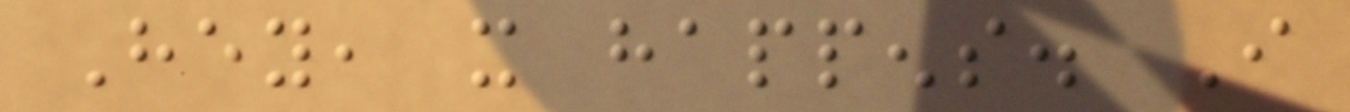Hey, it happens. I
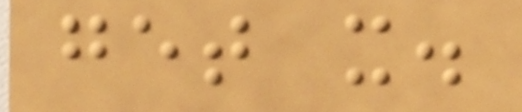get it.
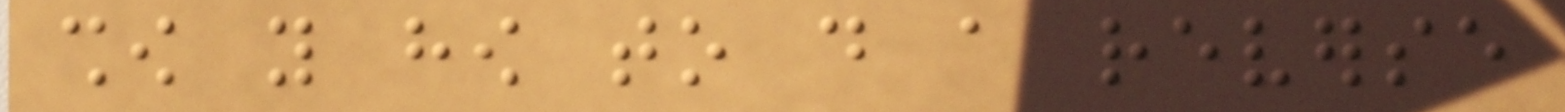show you how to do a reverse
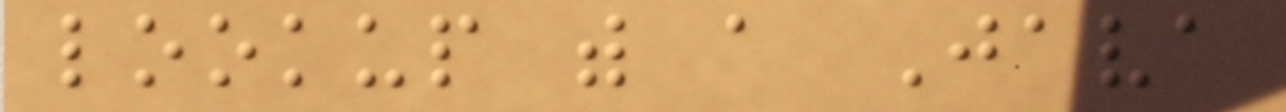lookup with a Java
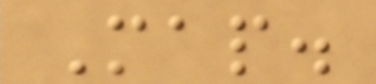Map.
